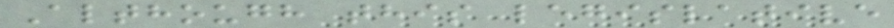Although this legislative
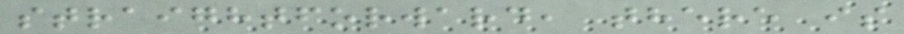straightforward, there is
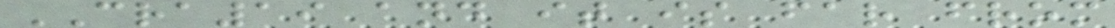CRA19 and it is far from
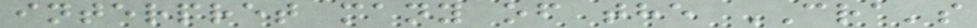interpret many of the CRA's
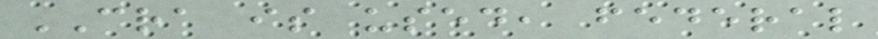CRA is used, federal
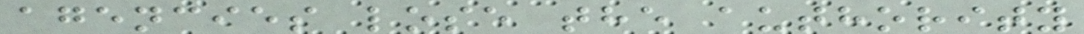agencies lose the authority
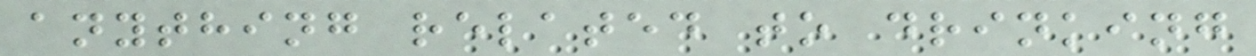anything related to drinking
